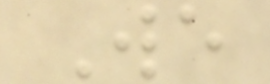We
